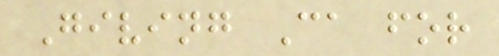Giving Ca for
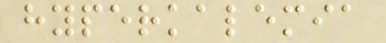hyperkalemia
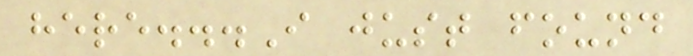here...I just found
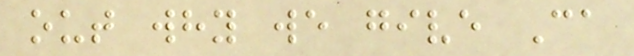out why we give Ca
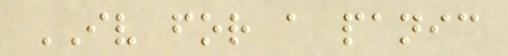IV for a panic
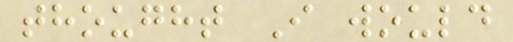thought I would
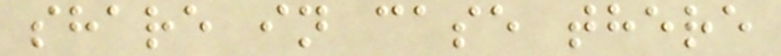share in case there
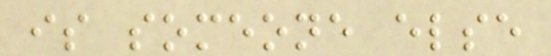is someone else
